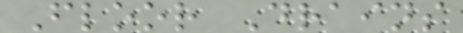Floor Drains
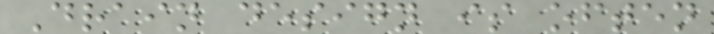Drain design is often
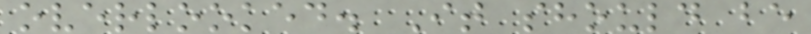overlooked. It should be
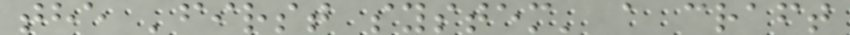the 'first system' a craft
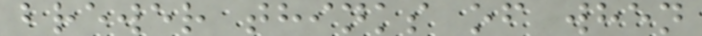brewer thinks of when
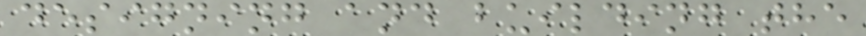designing and building the
